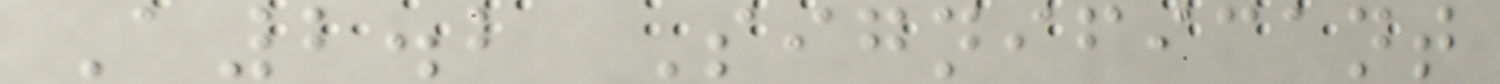A2.2 Significant
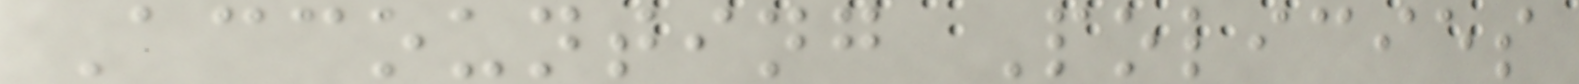Accounting Policies
